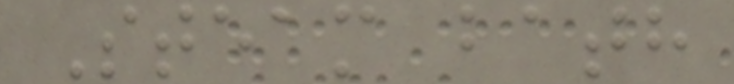Steam bath
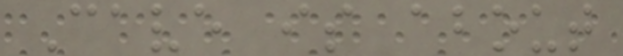Cave is about
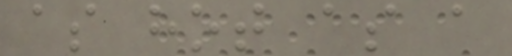as hot as a
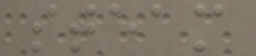steam
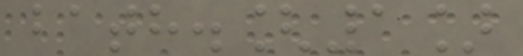bath.[1]
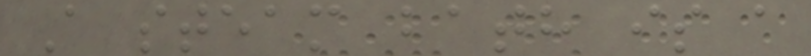A steam bath is a
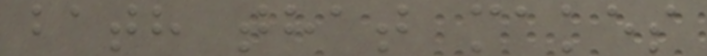bath that makes
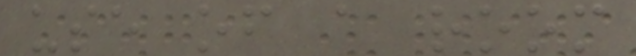use of a room
